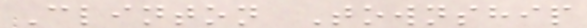Clinton Township
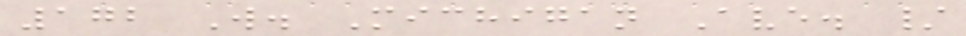172 W. Michigan Ave. /
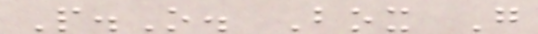P.O. Box G
